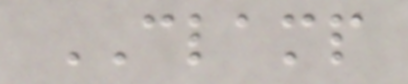CLAMP
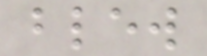blew
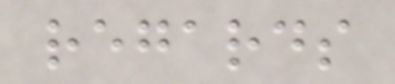regards
